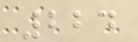224
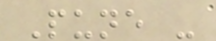Pune -
